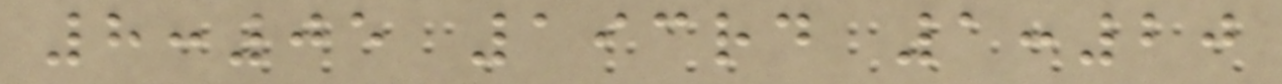8:05 193rd 1:20
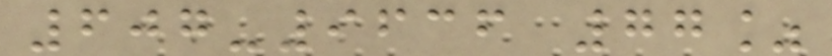607-9636 77%
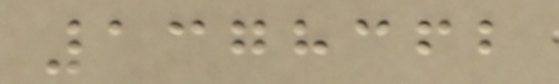1378362
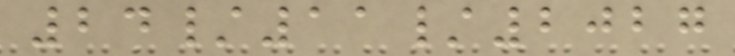24/11/2027
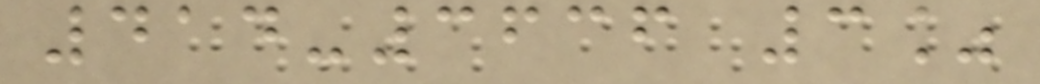414-3636 3%
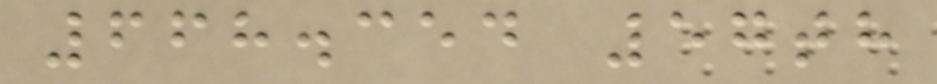668.354 57th
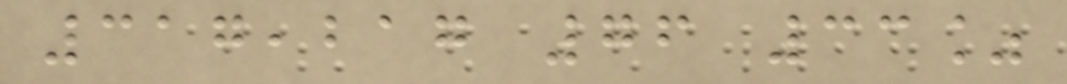317,217 76 33%
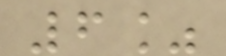6%
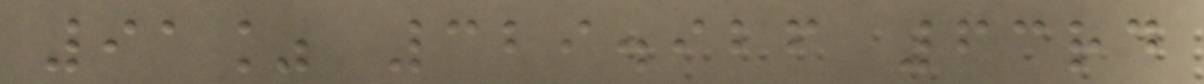91% 329.926 63rd
